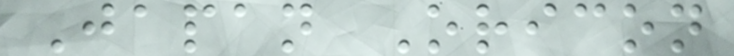Japan Oricon
